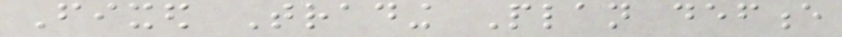Fixed Trading Plan defence
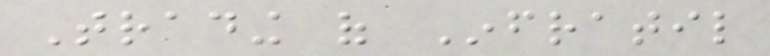Trading of Infratil
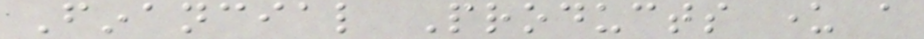Financial Products under a
